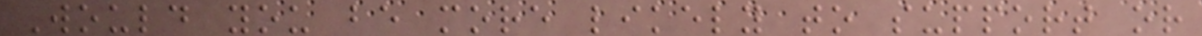Would you be more likely to support or
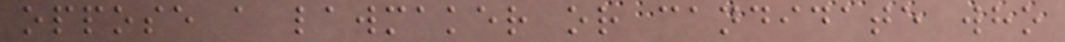oppose a lawmaker or candidate who
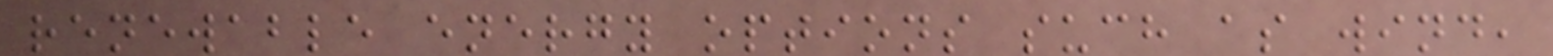renewable energy options such as wind,
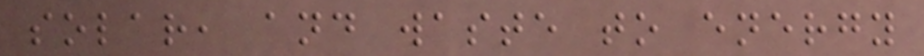solar, and waste to energy
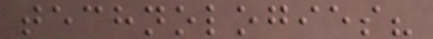technologies?
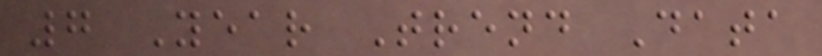7 Year Trend Data
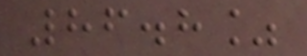86.8%
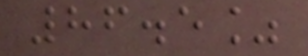86.5%
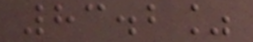83.2%
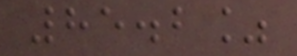85.2%
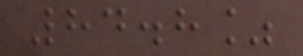84.8%
